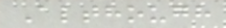Although
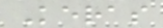Keras
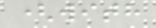(with
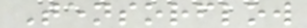Tensorflow
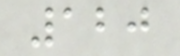120
